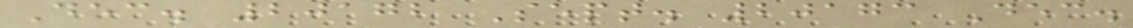Dec. 20172 Sept. 20173 Dec.
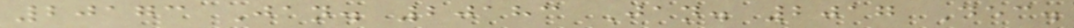20173 Jan. 20183 Jan. 2017 Dec.
